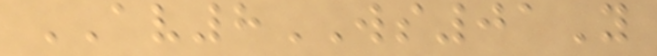AV8WS01Y
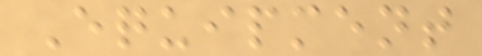Equipment
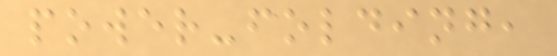power-folding,
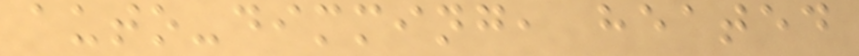auto-dimming, heated
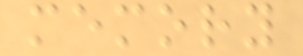memory
